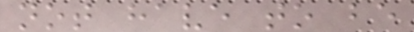not have to be
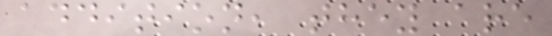addition, they are
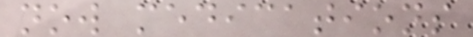now medications
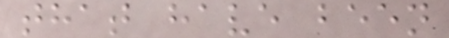that have been
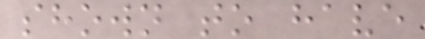shown to have
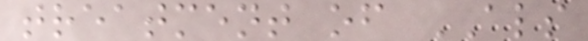treatment of ALS
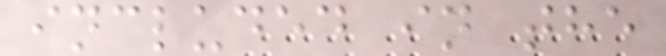included in the
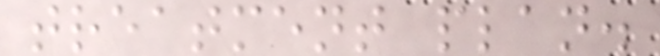treatment plan.
